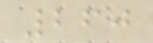260
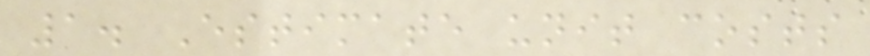1. Estimate unit costs
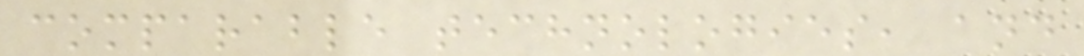comparable technologies, and
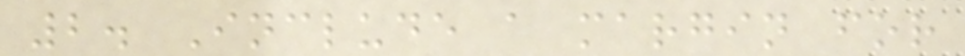2. Include a margin for
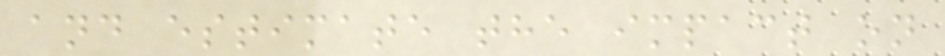and estimate the impact on
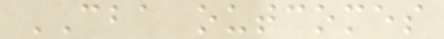CBA outcomes
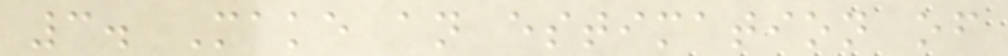3. Make an estimation of
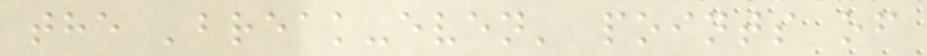the 'break-even' points of
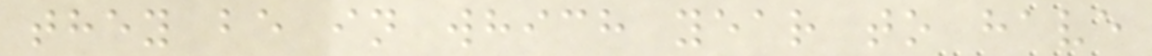they be in which year to have
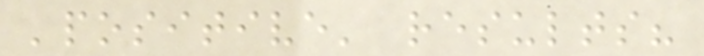'positive' results?
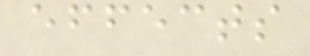effects
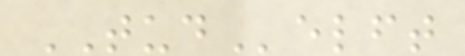TUDelft
